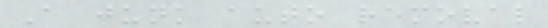A junk auto removal
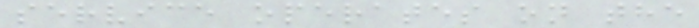service operates on the
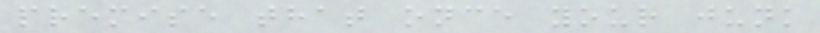premise that once your junk
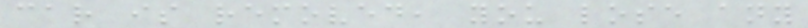car is removed, you lose any
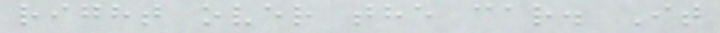right over the car. It
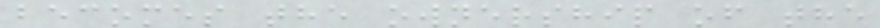becomes the ownership of the
